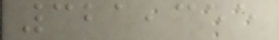321,355
